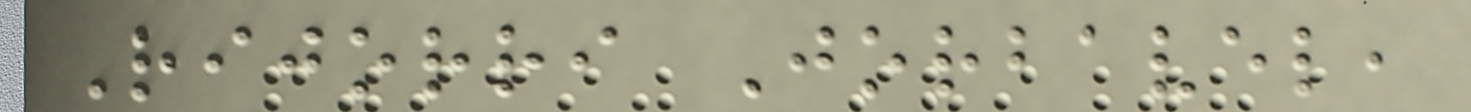Rijorri Jorbavel,
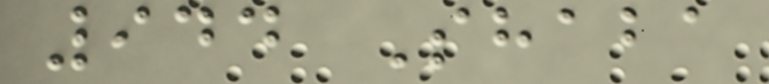944 Shaba
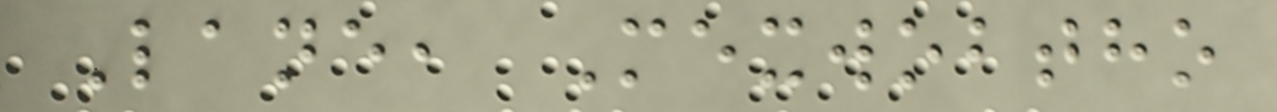Lane, Mexwobtho
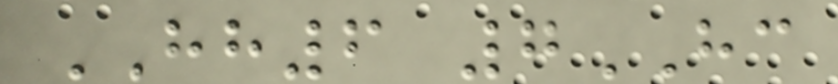HH6 7HC
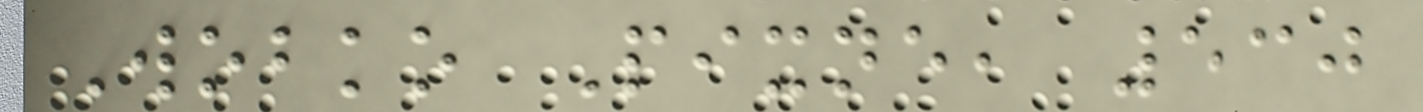Wobko Pixne, 530
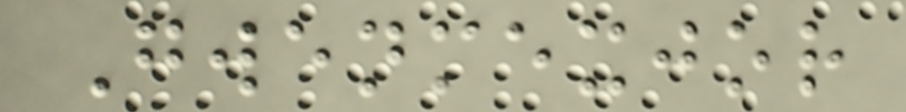Gwenmexjor
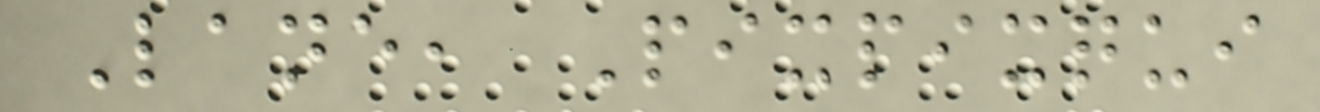Lane, Pixpixqui
